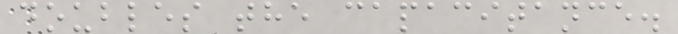doubles the capacitance.
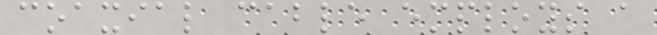coaxial cable employs a
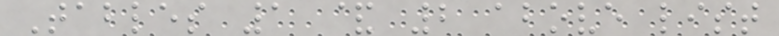Tables 1 & 2 above list
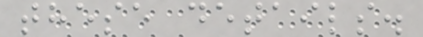these details.
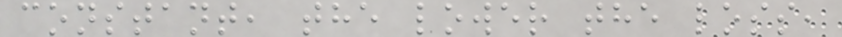constant, the lower the loss,
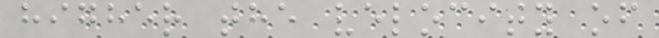higher the velocity of
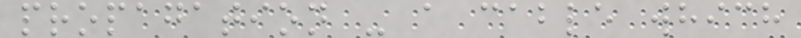propagation - a cable which
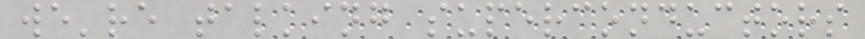we're talking superconductors
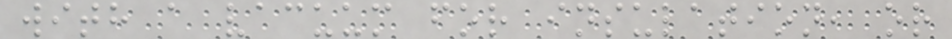with a vacuum for insulation, or
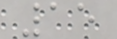15
